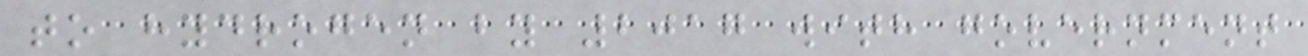to hydrogen by 2017 with government
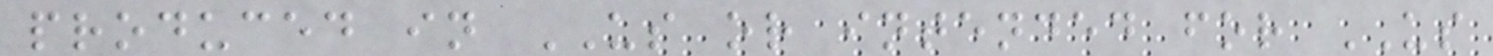produced in US or intended for US
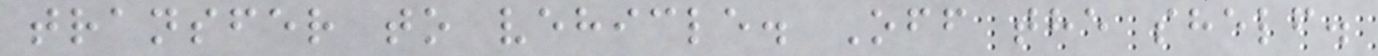transfer to vehicle. Off the shelf.
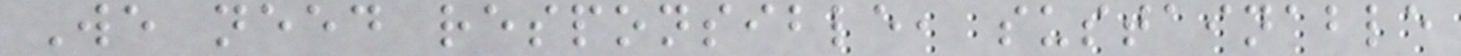We need responsible, sustainable
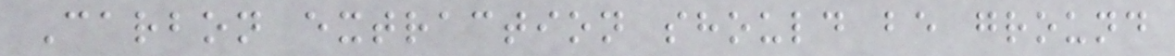Carbon extraction should be ground
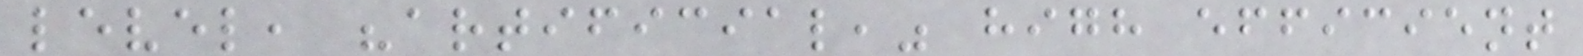level, "artificial," high efficient
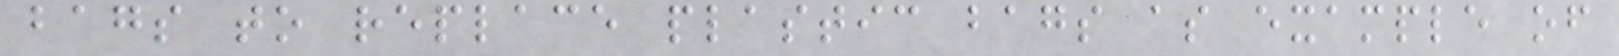bags to replace plastic bags as example of
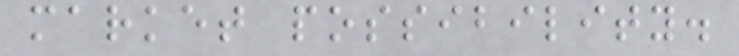market possibility.
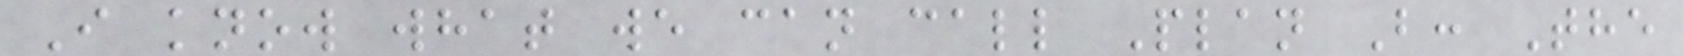I know what we can call Plan B: The
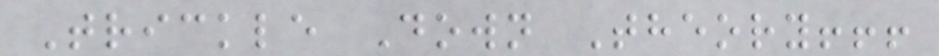Trickle Down Theory!!!
